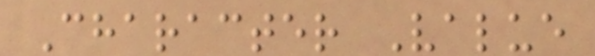Character Value
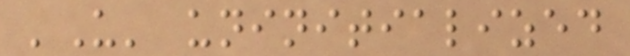'U' uninitialized
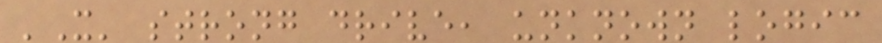'X' strong drive, unknown logic
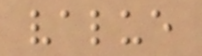value
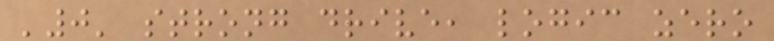'0' strong drive, logic zero
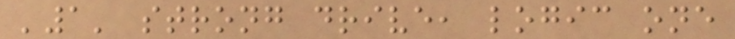'1' strong drive, logic one
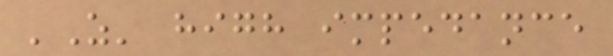'Z' high impedance
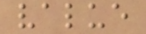value
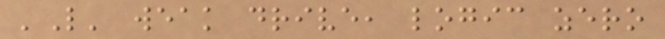'L' weak drive, logic zero
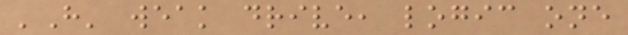'H' weak drive, logic one
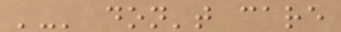'-' don't care
